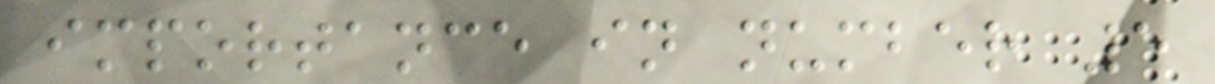importance in number 5
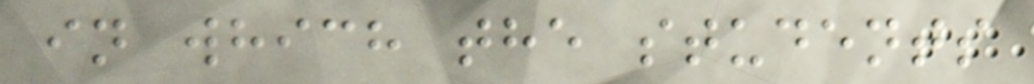in which the students
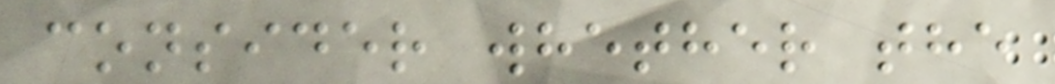consider whether the
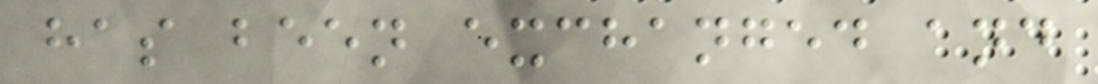has been exchanged and
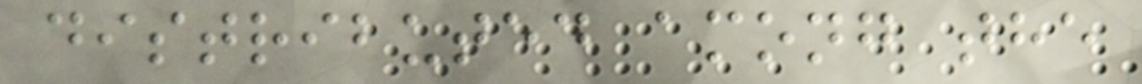distributed among the
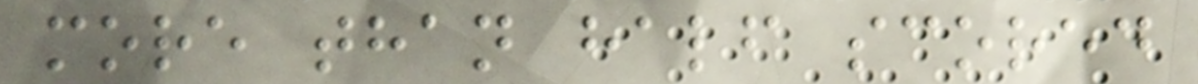more than half scored
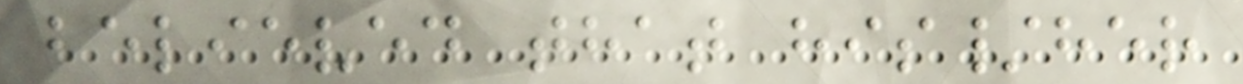believed that his/her
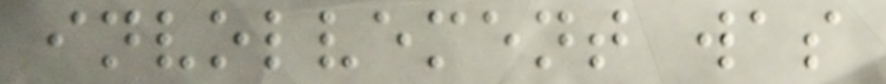involvement was
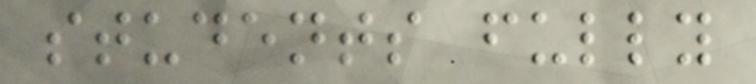students fully
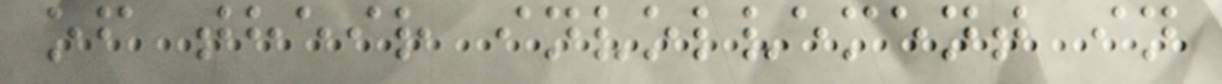of their involvement in
